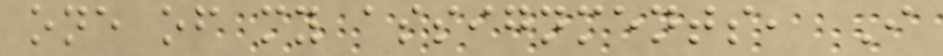one of my assignments, I
